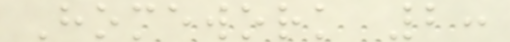Homework 2:
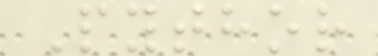Pythor
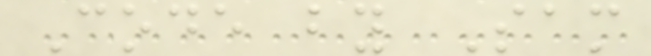Code by Sam
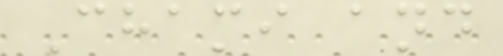Chami and
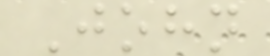John
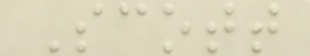Scott
